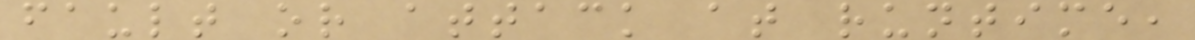fault or attack at runtime,
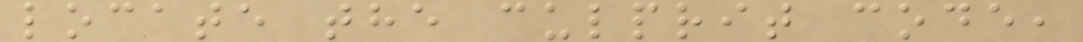locate the culprit code,
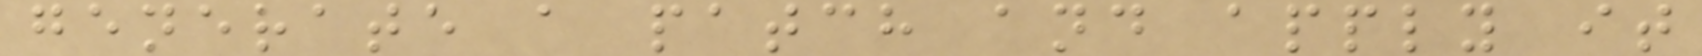generate a patch and apply it
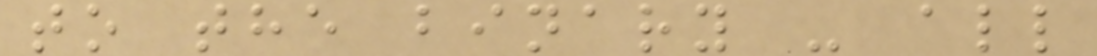to the binary - all
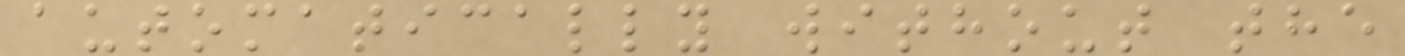automatically without the
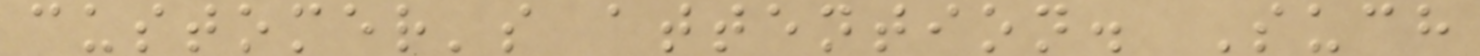customer's attention. Such
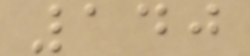140
